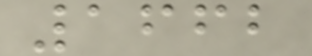1662
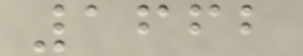1662
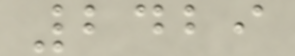2429
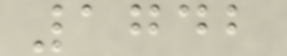1742
